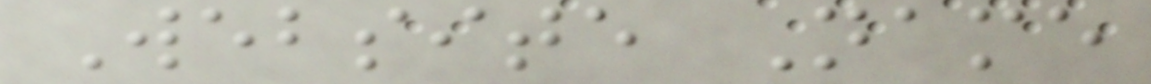Website Name
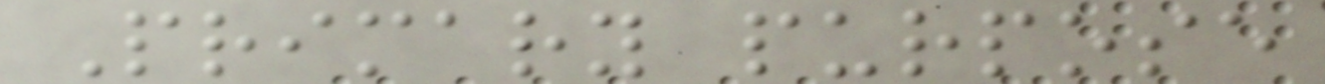Primary purpose
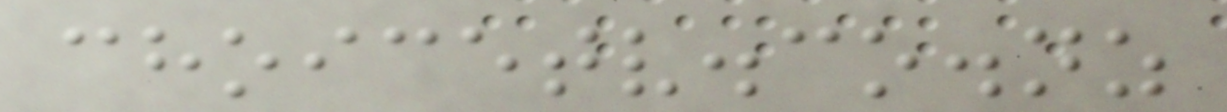choicetv.co.nz
